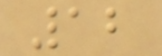12
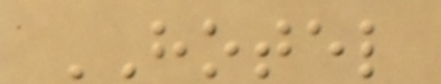HOTEL
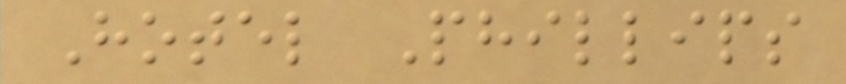Hotel Phillips
